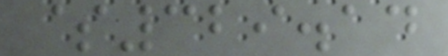$329.14
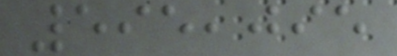595,095
